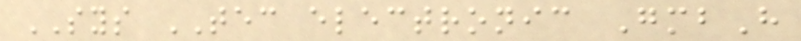SYS TEC electronic GmbH
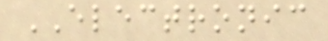ELECTRONIC
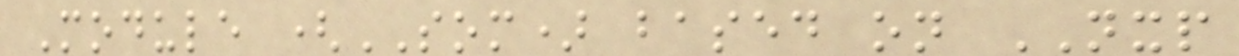Module (SOM) based on NXP
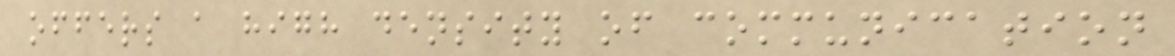offers a high density of communication
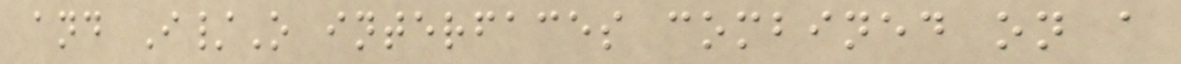and I/O interfaces combined on a
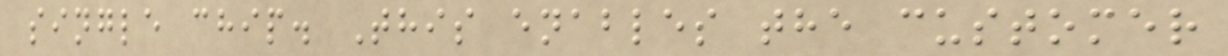single chip. This enables the customer
